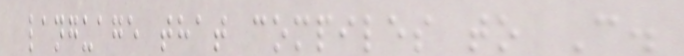language that compiles to C.
